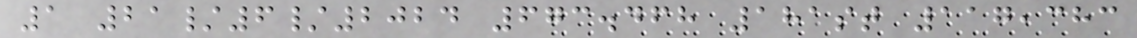1 21/6/2024 673.468 181st 117,383
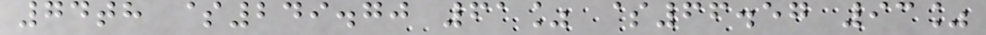74th $249.70 61% $66.57 93%
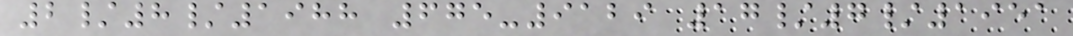2/8/1988 675-9129 17/7/1951
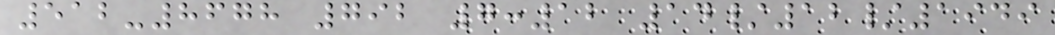512-8678 792 7:12 14/12/1949
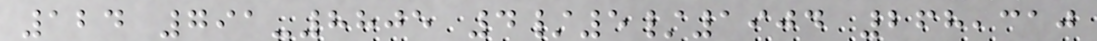124 791-8805 4/5/1904 268,310
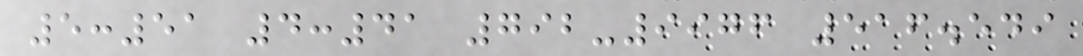5:51 4:41 792-9976 516.549
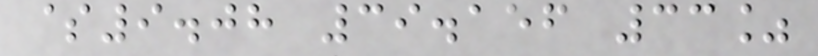$9.08 39.156 33%
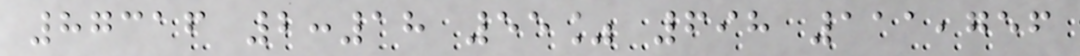87316 2:18 55% 698 111,756
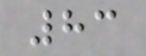83
